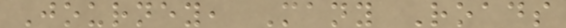Journey, Many Roads
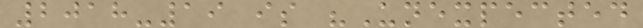2018-19 is "Unexpected
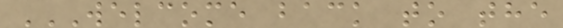WELCOME BACK TO THE
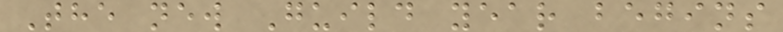The new Guild year begins
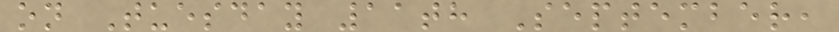on Tuesday 11th September,
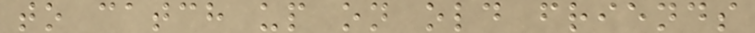to catch up on old friends
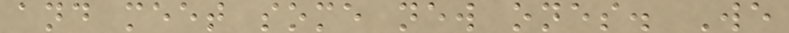and meet some new ones. We
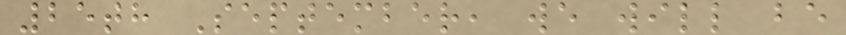25th September, we will be
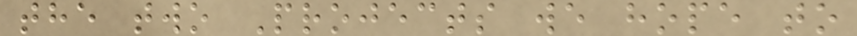the two Projects we hope to
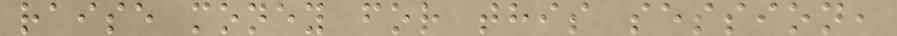raise money for this session,
